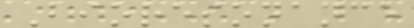Bioresonance
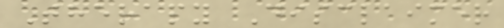Therapy Disclaimer
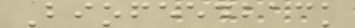Biofeedback
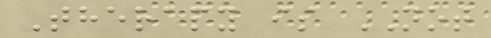Therapy is NOT
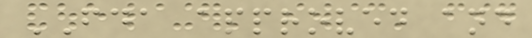FDA approved and
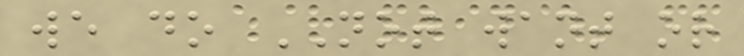we do NOT want or
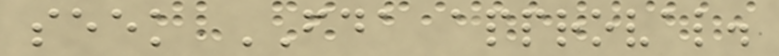seek FDA approval.
